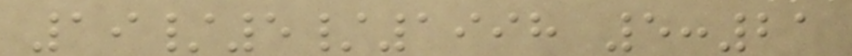19/5/1998 5:21
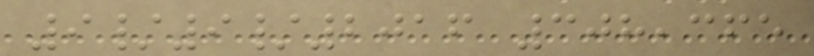9/9/2016 308,365
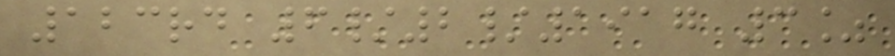123rd 6/2/1917 3%
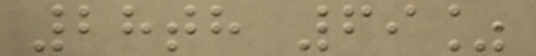28th 69%
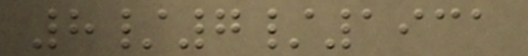8/7/1931
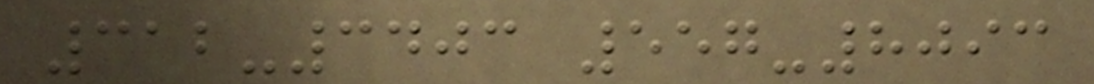312-3403 557-8093
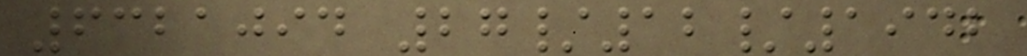6321094 27/12/1942
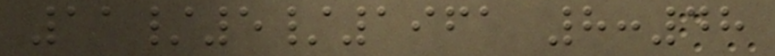11/5/1961 8:48
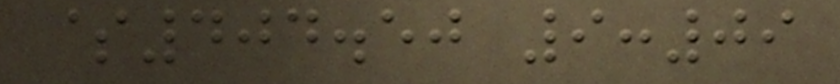$404.50 9:09
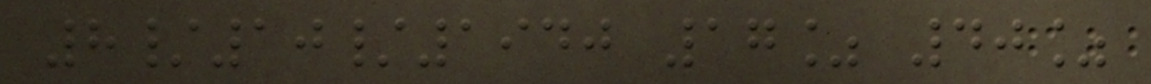8/10/1940 17% 40%
